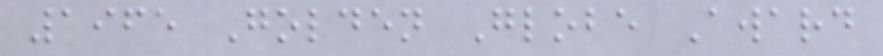1965 Golden Globe Award
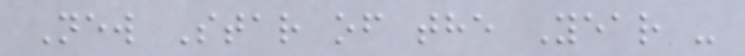New Star of the Year -
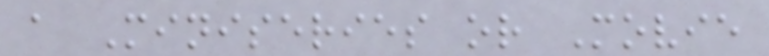a Miniseries or Movie
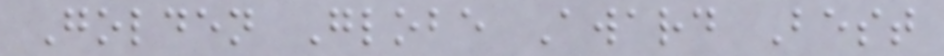Golden Globe Award Best
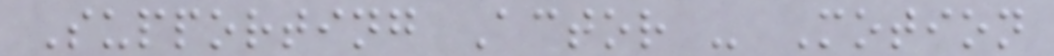Supporting Actor - Motion
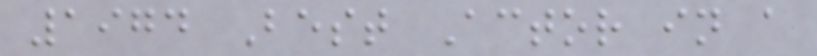1974 Best Actor in a
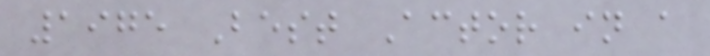1975 Best Actor in a
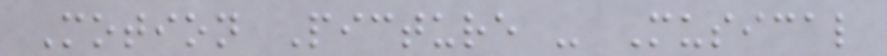Motion Picture - Musical
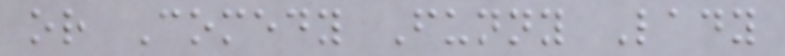or Comedy Funny Lady
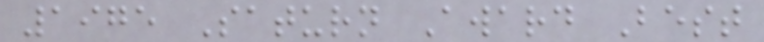1975 Saturn Award Best
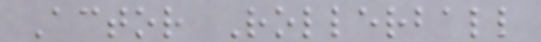Actor Rollerball
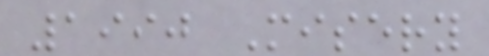1990 Misery
